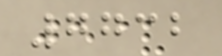7732
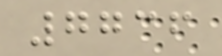7736
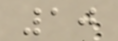10
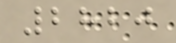2820
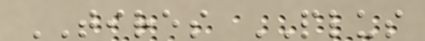TIRES PLUS
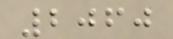2060
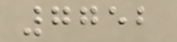7752
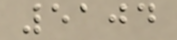5104
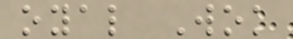oyal Wok
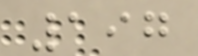197
